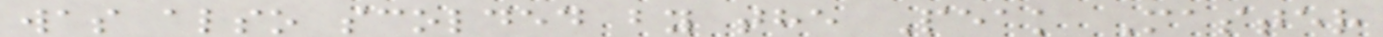was also scolded by the Peak Master
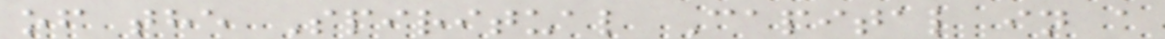of the Spiritual Capital in a
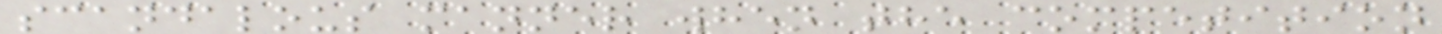scandalous manner when the competition
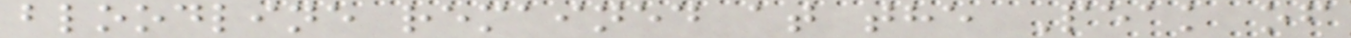bloodline remained at the Peak of
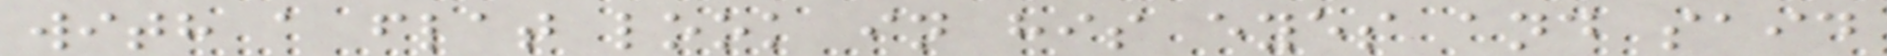with a flat look in his eyes and said
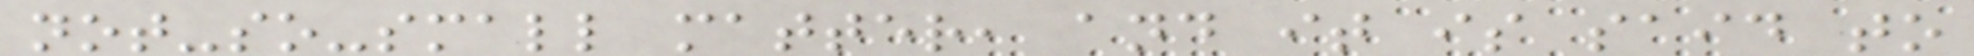not-so-small matter, and it is said to
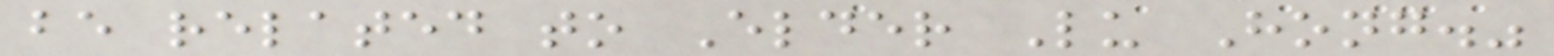be related to Elder Lu Hong."
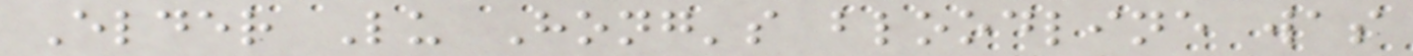Elder Lu Hong's bloodline was
